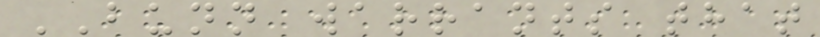BUNN warrants that
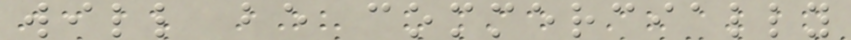will be commercially
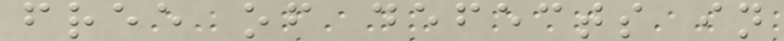free of defects in
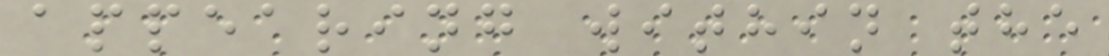appearing within the
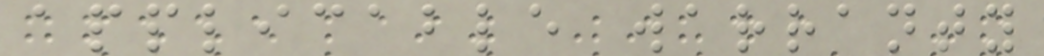applicable warranty
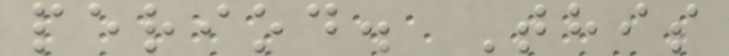period. This
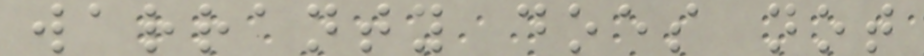warranty does not
